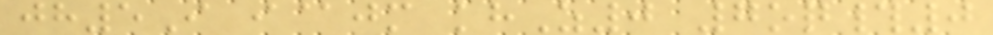jh5I i@jm khZ0 7oq#0
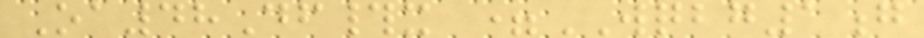Oa48Df#x =WQBG1g
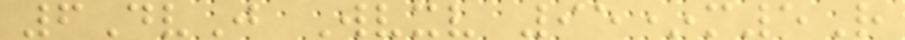6DvJ Wvxv 95*m5R
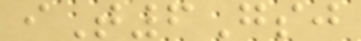iT6Gsj
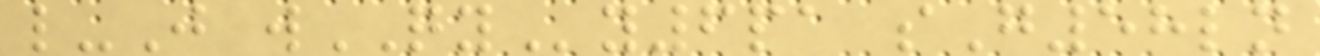l-J wQYy6pa sG58ln
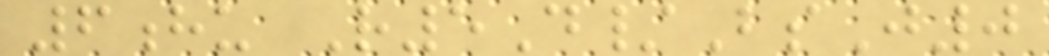6hu R5D/BsJ0
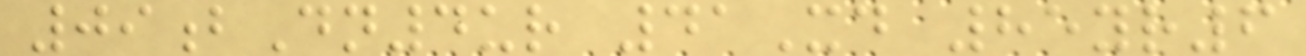09bDn4ur 41Xd 85yr6
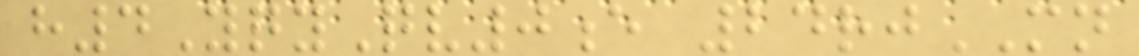h4YqyQv0e 24rjMN
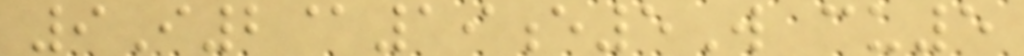9I2@19e5W cu5
